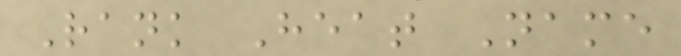Rank Heat Name
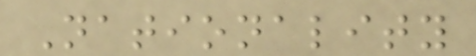Nationality
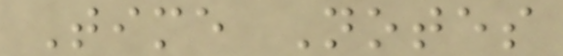Time Notes
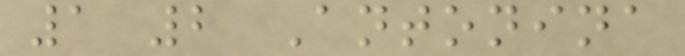1 2 Antonina
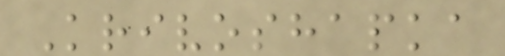Krivoshapka
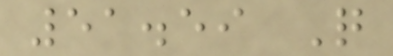51.59 Q
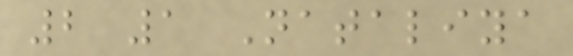2 1 Nataliya
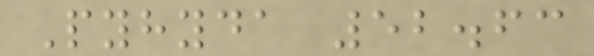Pyhyda 52.63
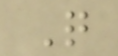Q
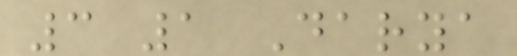3 1 Darya
